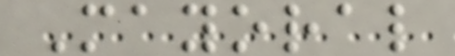Mayoral
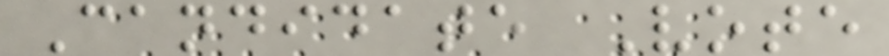Candidate Vote
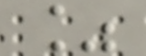%
